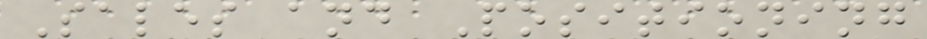Sales and Positioning
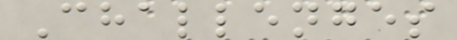Challenges
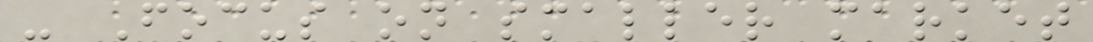- Focus on smaller market
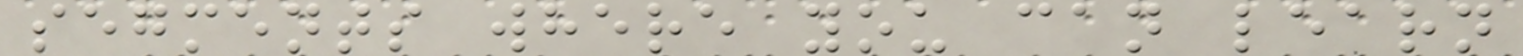segments where you can learn
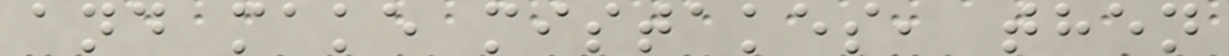and make mistakes, then
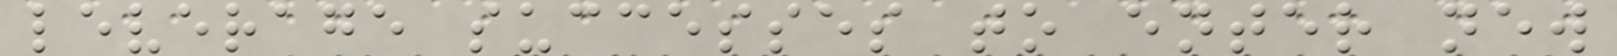leverage successes to enter new
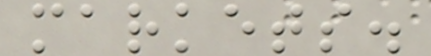markets.
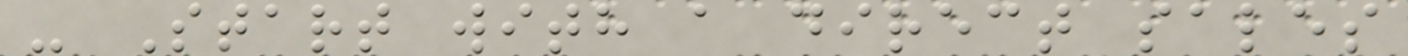- Start with a direct sales
